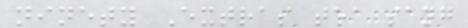ninety Extras tea sang
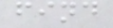find
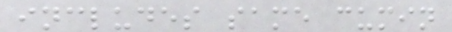includes same cumin
